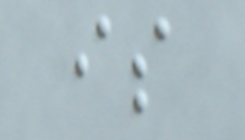is
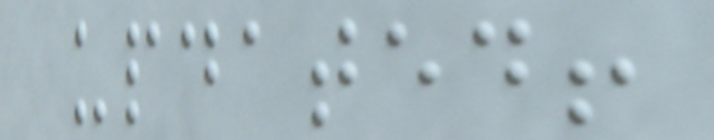updated!
